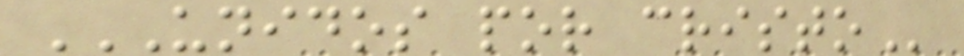UNIDOS POR CRISTO
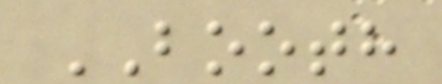BOOTH
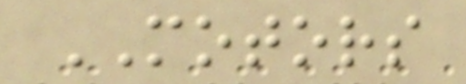MOTORS
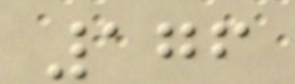176
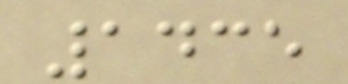1435
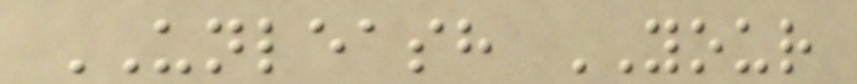UNLEASH YOUR
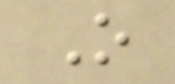O
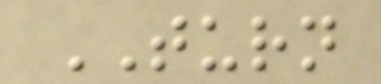TURN
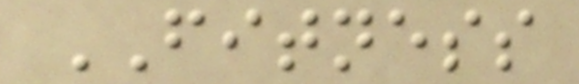FITNESS
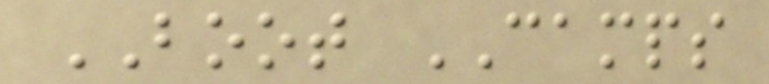BOOT CAMPS
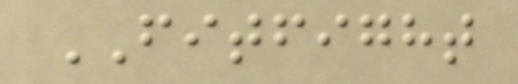FITFIGHT
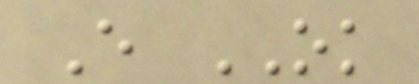E OK
